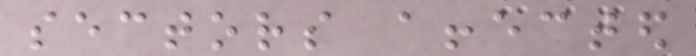sectors affected
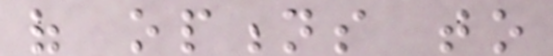of options to
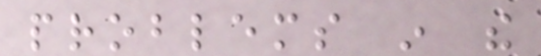problems in the
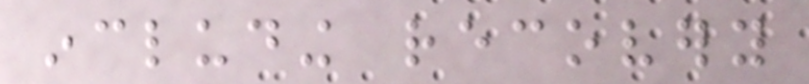including recovery
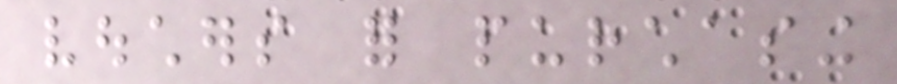vouchers for purchasing
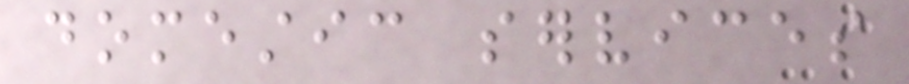domestic services
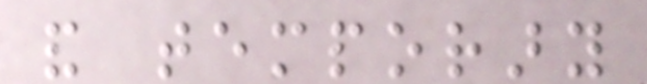and temporary
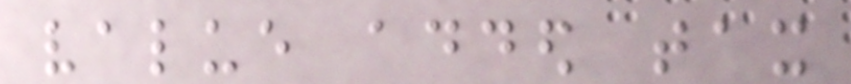value added tax
